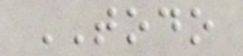TODO
